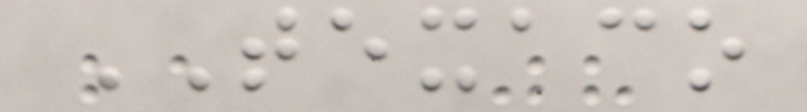TEXACO
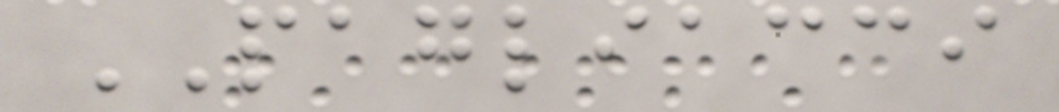PAGLIACCI
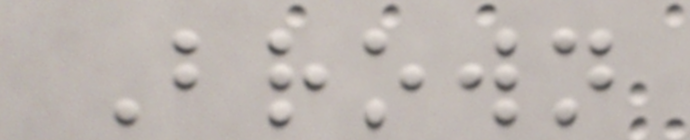Brown
